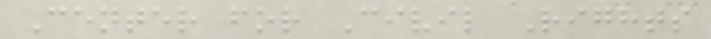Center for Civil Rights
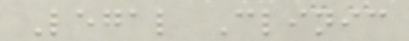Legal Clinic
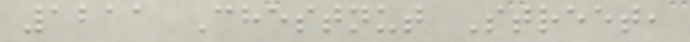1211 Chestnut Street,
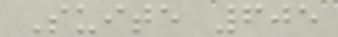Suite 605
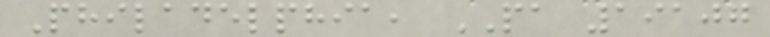Philadelphia, PA 19107
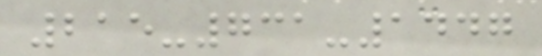215-731-1447
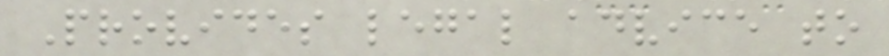Provides legal advice to
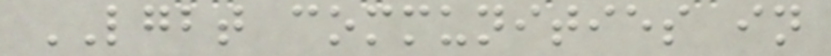LGBT communities in
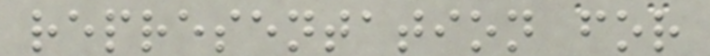representation for
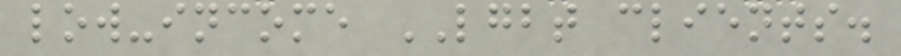low-income LGBT clients.
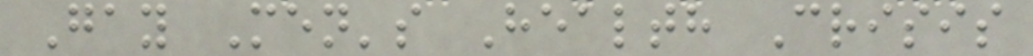Gay Men's Health Crisis
